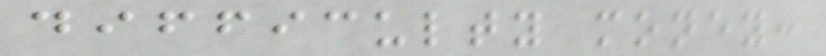difficulty money:
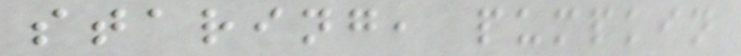staring, pumpkin
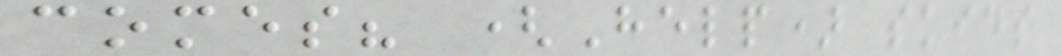comes? (Help) skids
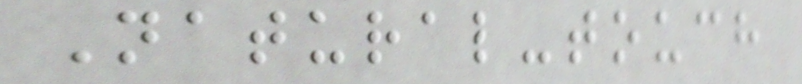Natural-touch
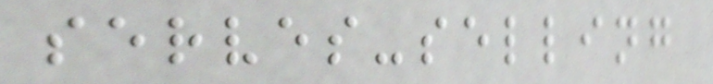serves-selling
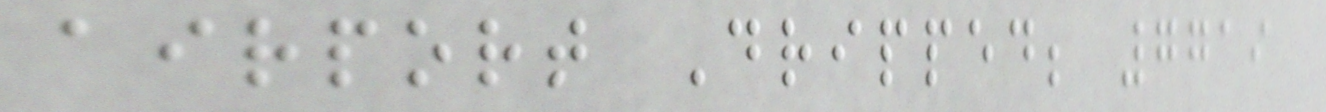airport Dripped; 7719
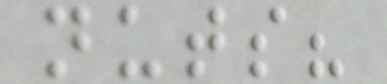nuts?
